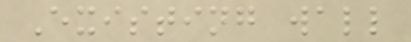Existing wall
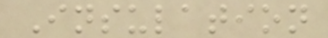Insulation
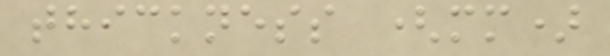thickness (mm)
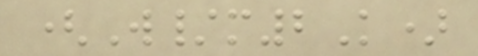(W/m2K)
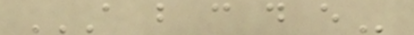A B C D E
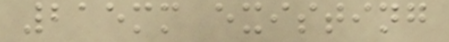215mm existing
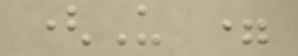(U =
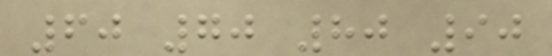60 70 80 90
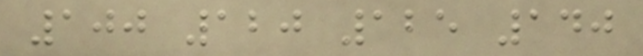100 120 125 140
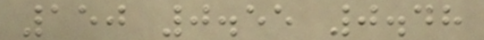150 0.55 0.48
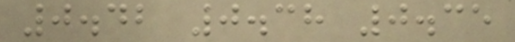0.42 0.38 0.35
